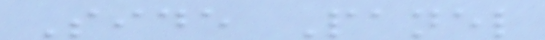Side Panel
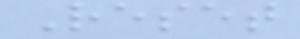Reset
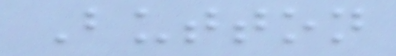Button
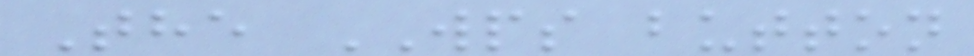The WPS button
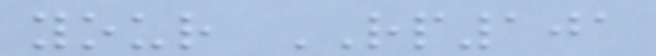your RP101
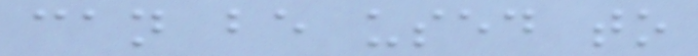can be used to
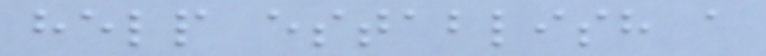help establish a
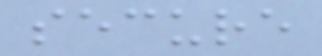secure
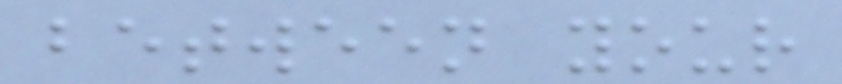between your
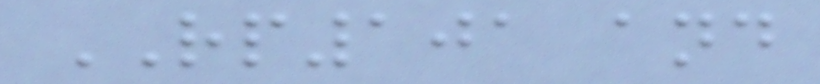RP101 and
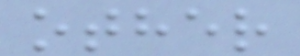other
